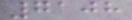7108
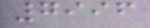7996
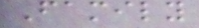Family
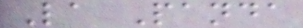La Panda
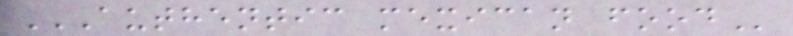AUTHENTIC MEXICAN FOOD
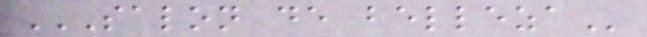SALON DE BELLEZA
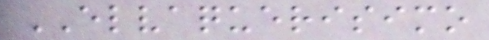ELVAQUERISIMO
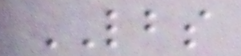LBS
